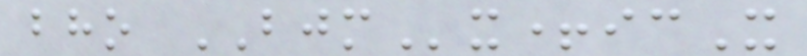bho BJMx+icX
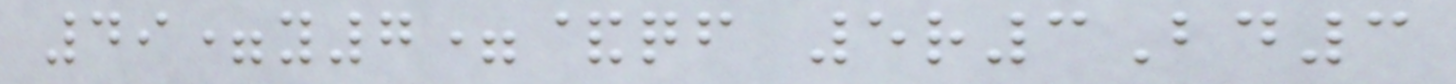49=y7=&qf 5r3Bd3
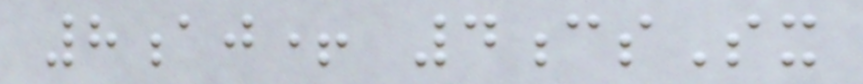8aj+ 4csSx
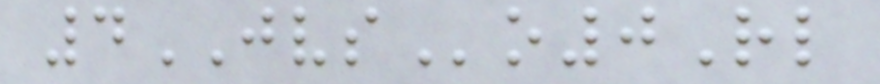4JVSo0Rl
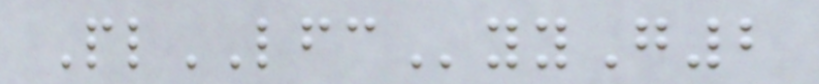PlLFCyyG2
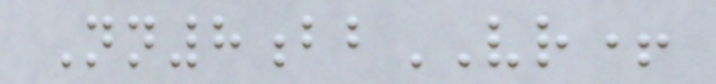Nn8bbVR+
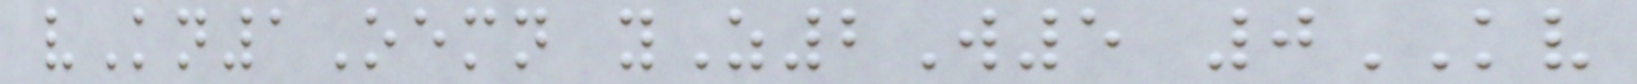vKn1Oemn yZ2W5 0KV
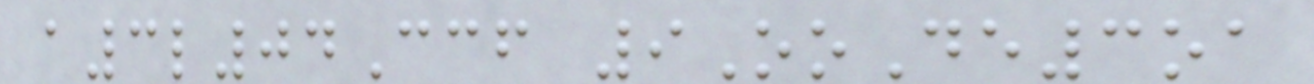a3l04Ccf 9OoDe3oa
